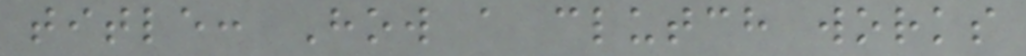title: How a clutch works
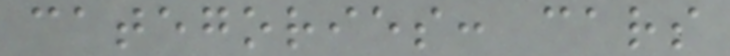categories: cars
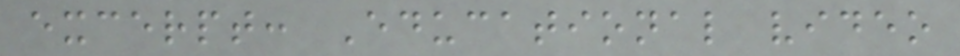excerpt: Educational video
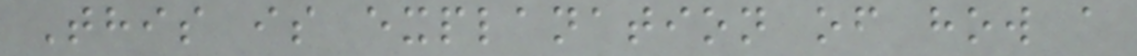This is explanation of how a
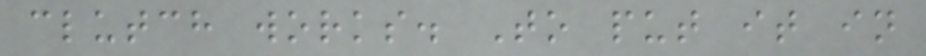clutch works. To put it in
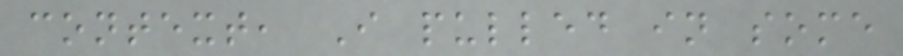context, I pulled in some
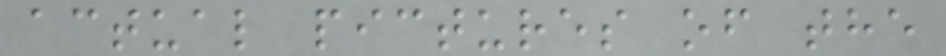actual pictures of the
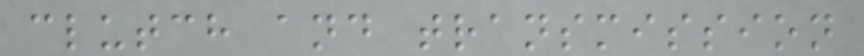clutch and transmission
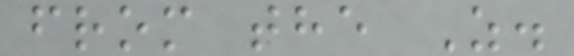from the Z.
